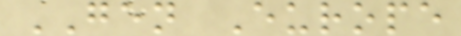GEN Europe
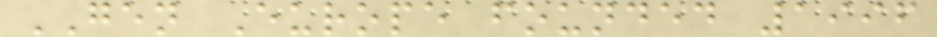GEN Europe founded 1996
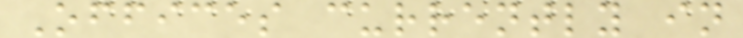Offices currently in
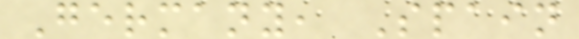Germany, Spain
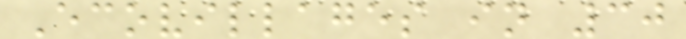Ecovillages in 30
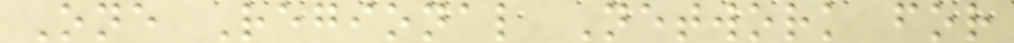One Regional Network for
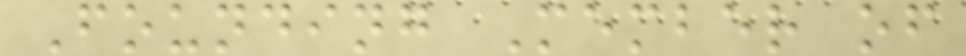Founding Member of
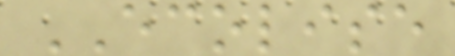ECOLISE
